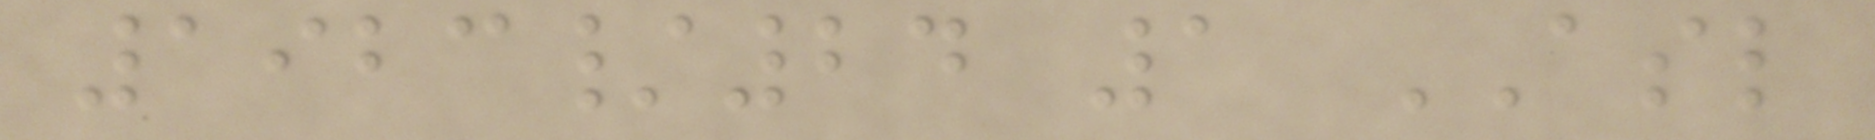1923/24 1 ASL
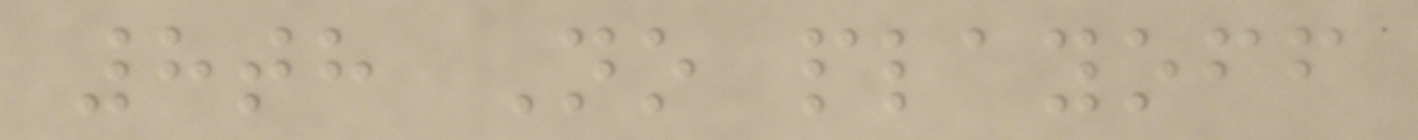8th No playoff
